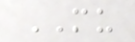MU
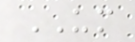UM
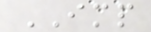IMP
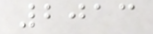2013
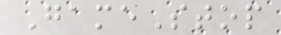GameStop
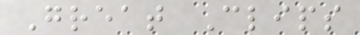Great Clips
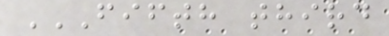FIFTH THIRD
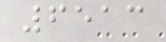6513
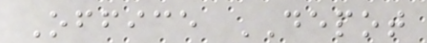Office DEPOT
